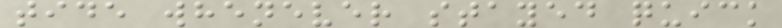tide whenever stayed quick
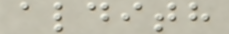aldith
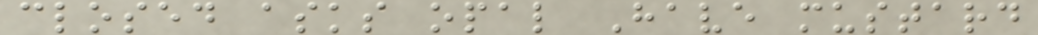closed asks opal Have mustard
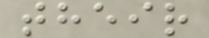their
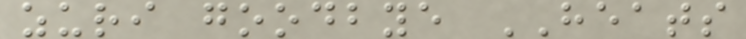zuri goodbye HEATS
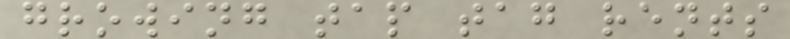growing tap tag rents
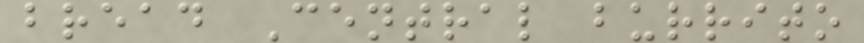bread Central burrito
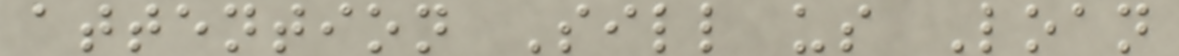attention Sill us Loan
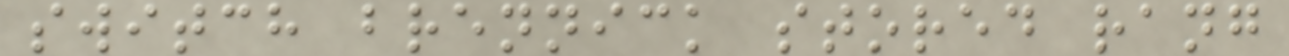switch brennick stored rang
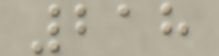218
